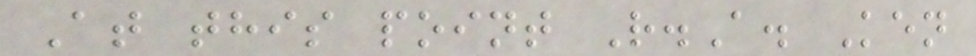At this point R.A. Ken
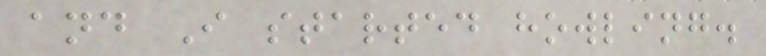and I started howling.
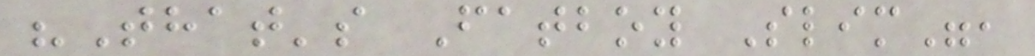"That's Fatboy Slim",
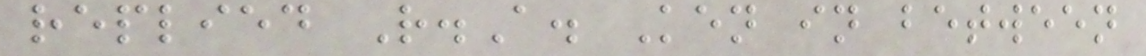replied R.A. Ken in between
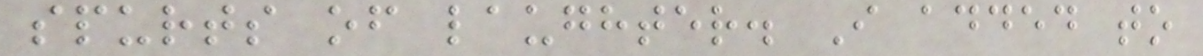spurts of laughter. I added to
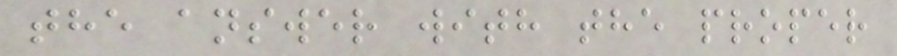the answer with the proper
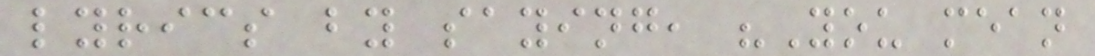lyrics by saying, "You mean
